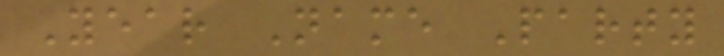Year Name Party
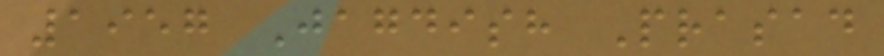1957 Jagdish Prasad
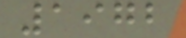1972
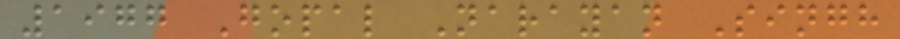1977 Gopal Narayan Singh
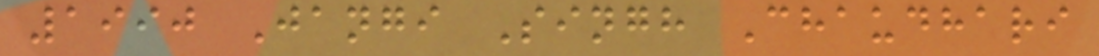1990 Jangi Singh Chaudhari
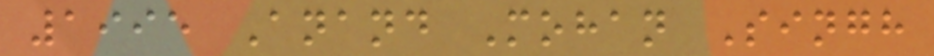1995 Anand Mohan Singh
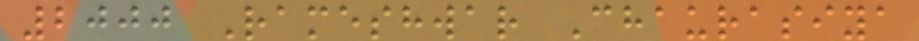2000 Rameshwar Chaurasiya
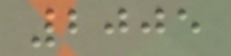2005
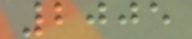2005
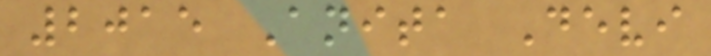2015 Anita Devi
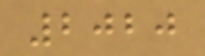2020
